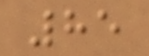85
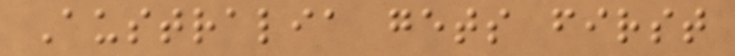Australia gets first
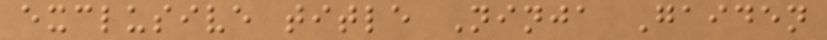exclusive title Ninja Gaiden
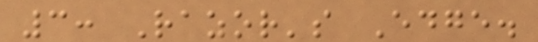3: Razor's Edge.
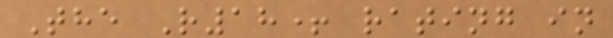The R18+ rating in
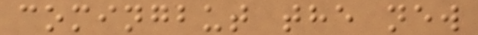comingbut the new
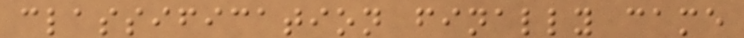classification finally came
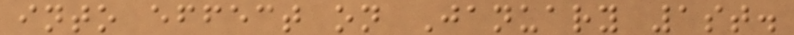into effect on January 1st.
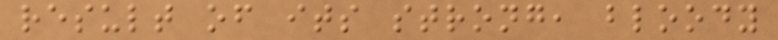result of its strong, bloody
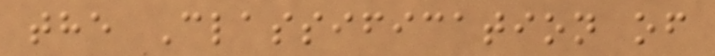the Classification of
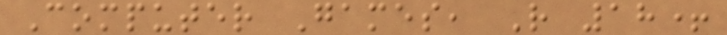Computer Games, R 18+
